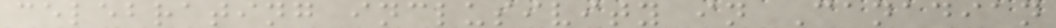celebrating inclusivity in Canadian
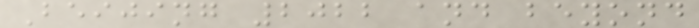Beijing 2022 and beyond
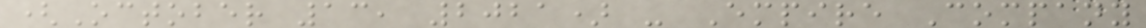(October 13, 2021) - Empire Company
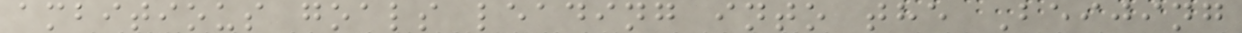ambitious goals leading into the Beijing
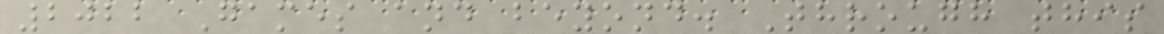2022 Games and beyond. Through this
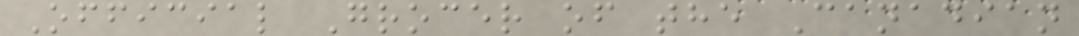Official Grocer of the Canadian
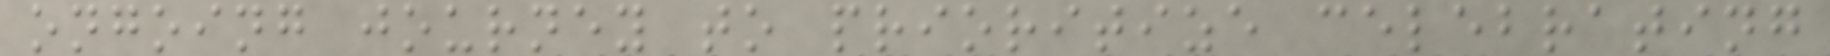ongoing journey to prioritize celebrating
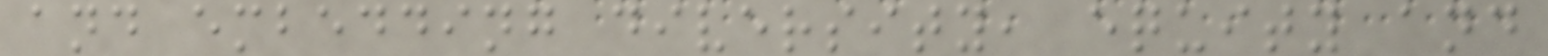and embedding diversity, equity and
